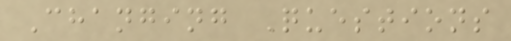Changing Questions
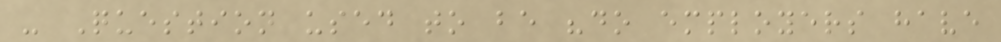- Question used to be "do employers have
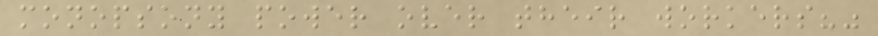monopsony power over their workers?"
